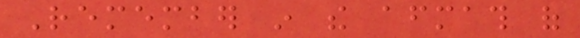Remember in the aftermath of
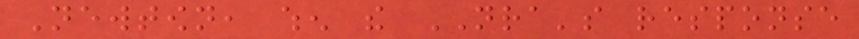Newtown, when the NRA's response
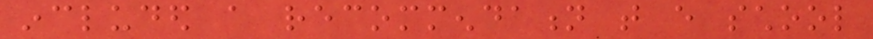included a recommendation that every school
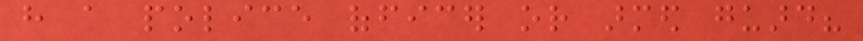have a police officer or armed guard?
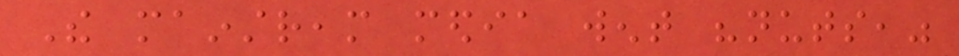The mainstream media went "nuts,"
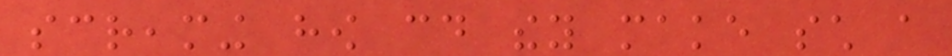screaming how could they make such a
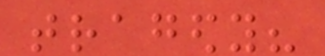tragedy?
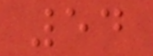54
